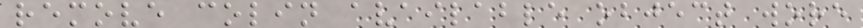remove colin available object wore
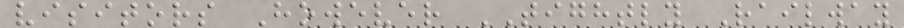visitors However TIGHTLY Railway
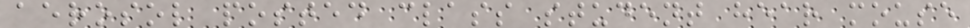aerosol posted class student hear mouse
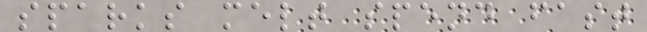sparks melt spend fast
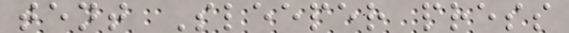tent Sleeper press
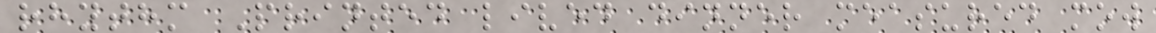rhythm Printed lived dinner measured mow
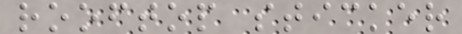rooftop sticker
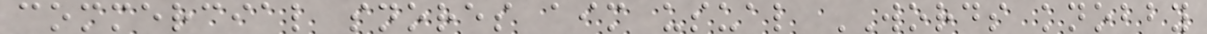commercial snores aim usual WORDS knobby
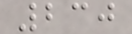230
